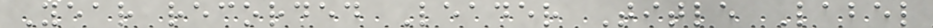Year recorded Leader Title Label
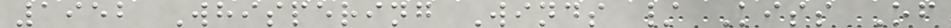1952 Whispering Winds / Kiss Of
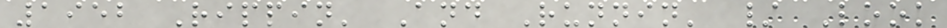1952 Rippin' And Runnin' / Look
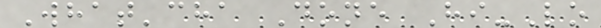What'cha Done Hi-Lo
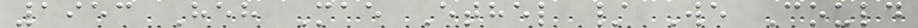1953 Heh Mae Ethel / We Could
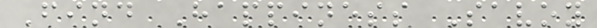Find Happiness Savoy
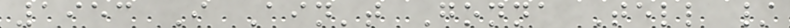1953 I Ain't Gonna Tell /
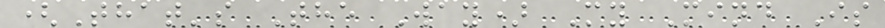(That's The Way) My Mind Is
